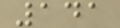141
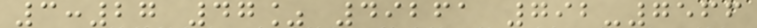3:27 47% 49261 792-7566
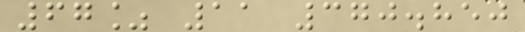67% 11 370.850
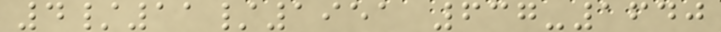4/11/1951 637-1640
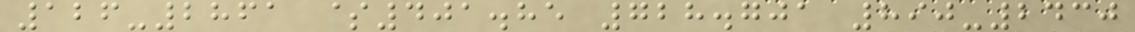126-2861 $401.85 728.701 890-2430
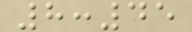8:45
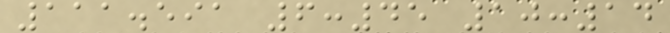111.591 6:45 10:14
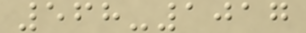568-1017
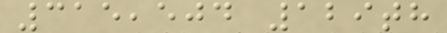315,504 129th
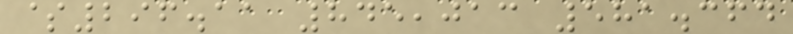$296.11 845,013 581.364
